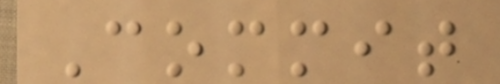Commit
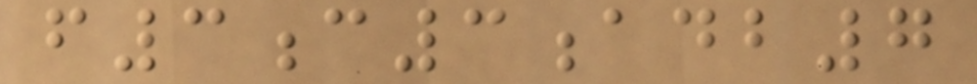f3c3adb7
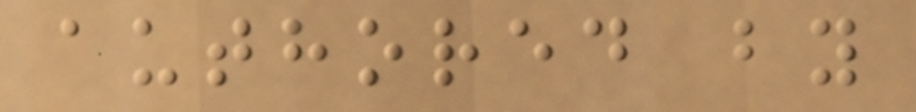authored by
